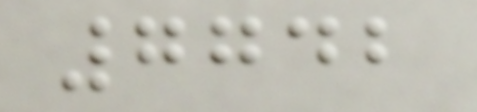7742
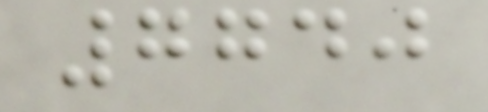7740
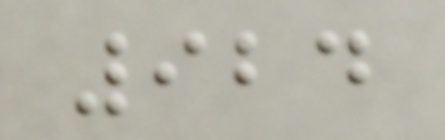924
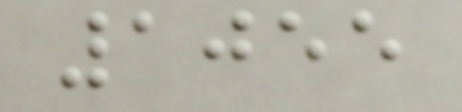1055
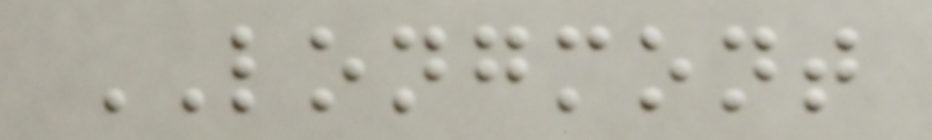LONGMONT
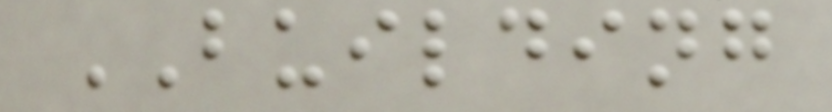BUILDING
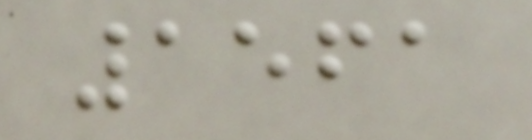1561
